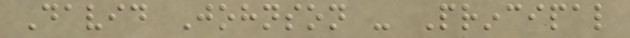David Johnson - Principal
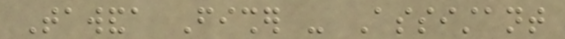Tawanda Fisher - Assistant
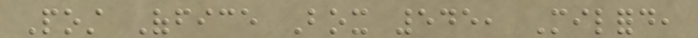Post Office Box 545, Milford,
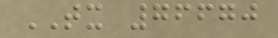TX 76670
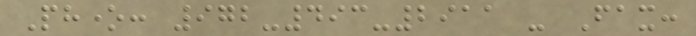Phone: 972-493-2911 - Fax:
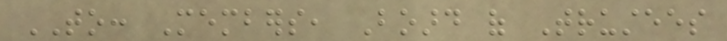TO: Members, Board of Trustees
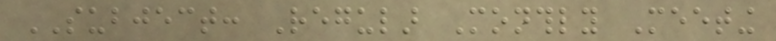SUBJECT: Regular Monthly Meeting
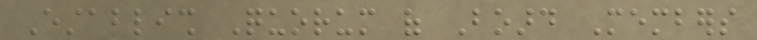Establish Quorum of Board Members
